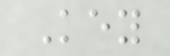Key
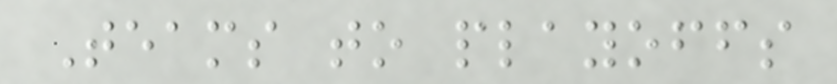Teams to playoffs
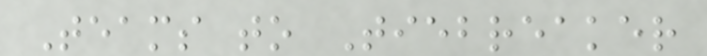Teams to Tiebreaker
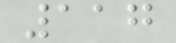117
